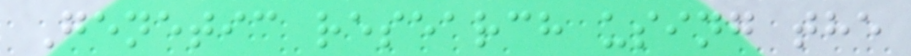Genetic research using the
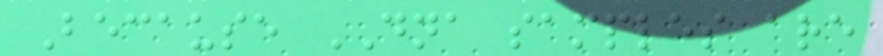Because DNA samples are
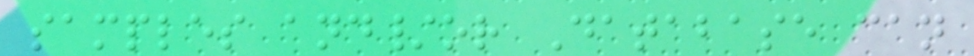samples and/or Database can
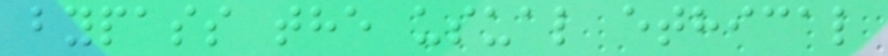bypass the usual ethical
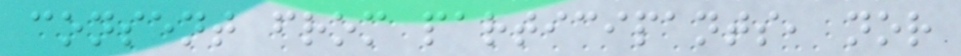consent from participants, nor
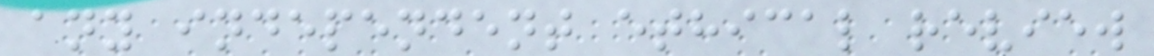any independent ethical review
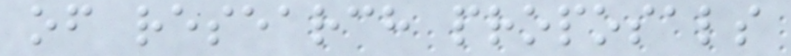of research proposals
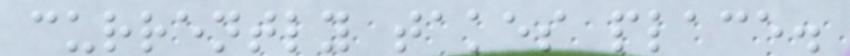currently takes place.
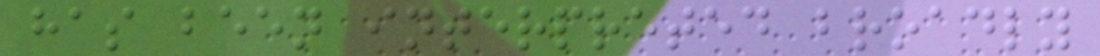has been interpreted broadly
